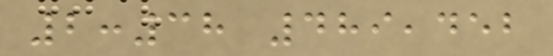2:38 489,452
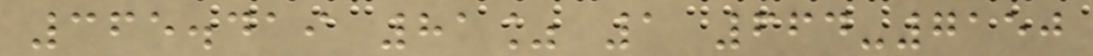365.419 81% 1 664-7150
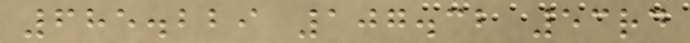685.229 107.32 53rd
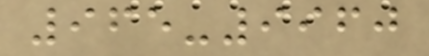965-9960
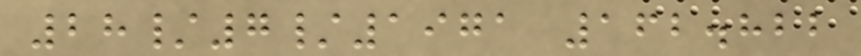28/7/1971 162.822
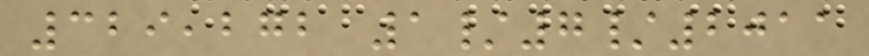329,272 1/7/2011
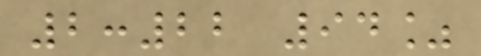2:22 94%
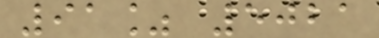91% 5021
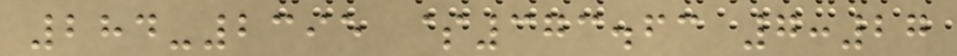284-2395 $373.63 7:27
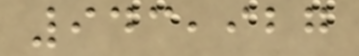943,927
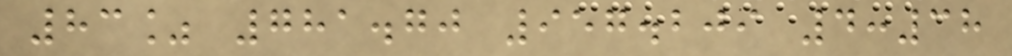83% 781.70 957.209 4:38
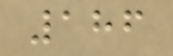186
